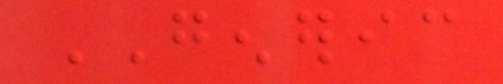GENERIC
